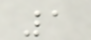1
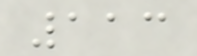113
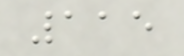115
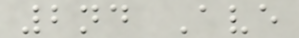2nd Ave
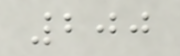200
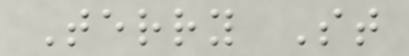Terry St
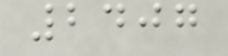2407
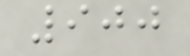900
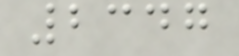2347
